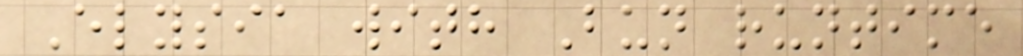Elysia with Bun runtime
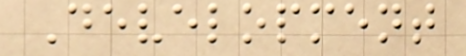Development
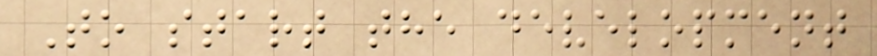To start the development
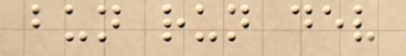bun run dev
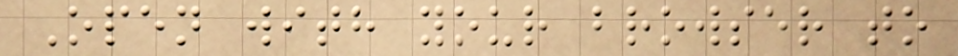Open with your browser to
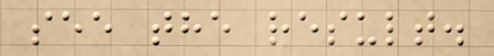see the result.
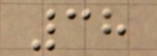38
